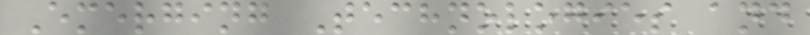Emerging Technologies and
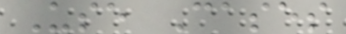Use Cases
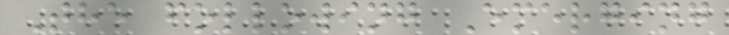The following Emerging
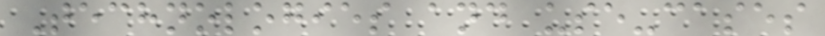Technologies and use-cases
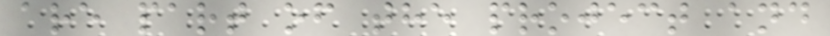are part of the project and
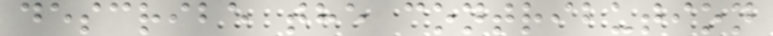describe the contribution
